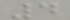4
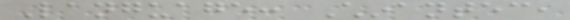Language: Chinantec,
